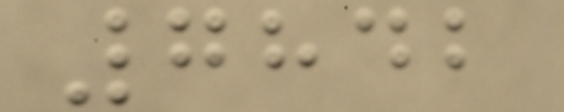7842
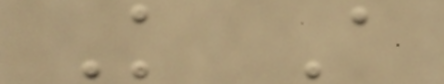K A
